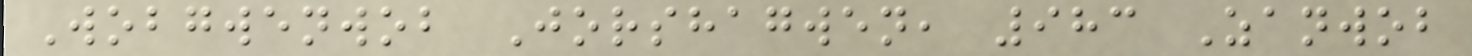Wobgwenwob Jorshagwen, 983 Zanwob
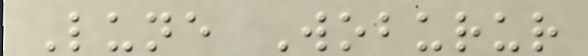Lune Woburur
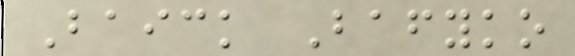Baick Bafyko
